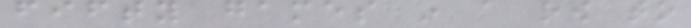fifty games in a row to
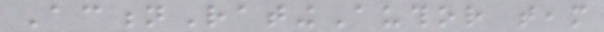ActionRatingAuthor team
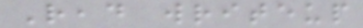Read writeup
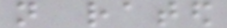not rated
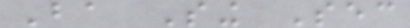Ba Sing Sec
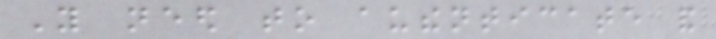You need to authenticate and
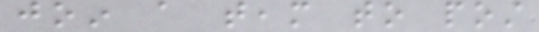join a team to post
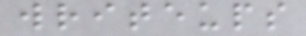writeups
